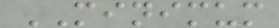MINIMUM
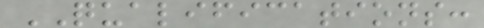QUALIFICATIONS:
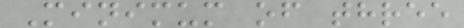Minimum of three
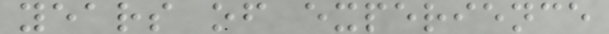years of experience
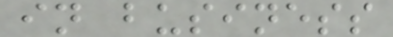in business
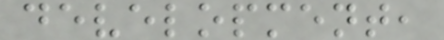development,
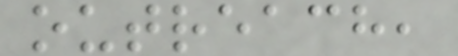outreach,
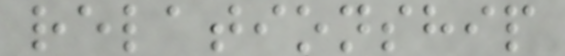relationship
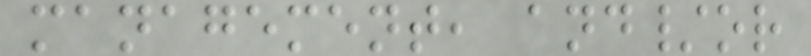management, and/or
